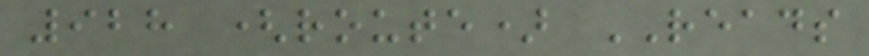928 (route) READS
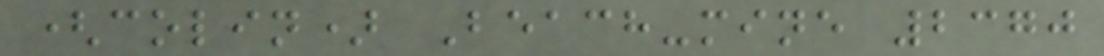(colin) Beach-mine 2370
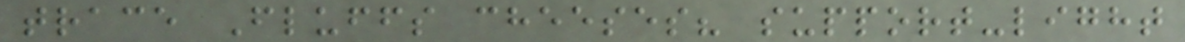trace Fluffs cheeses? support-light
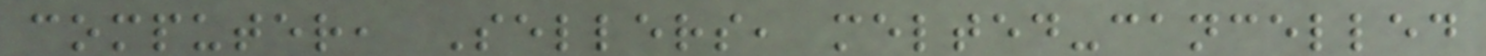computer, Sellers, melted-cancelled
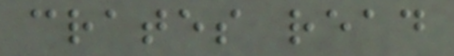crates read
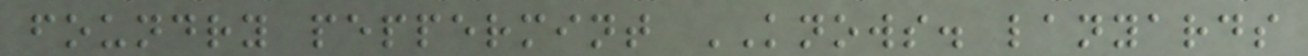foundry peppermint KNOWS. lanyards
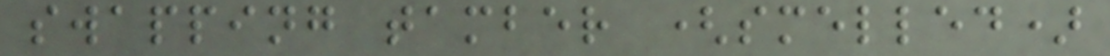swapping tamber (smelled)
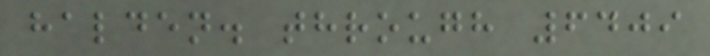halden. through 6409
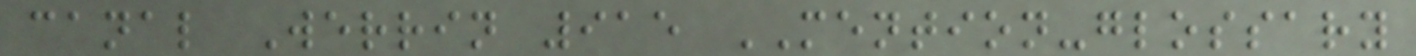canal Werrin 915 MENTION-glossary
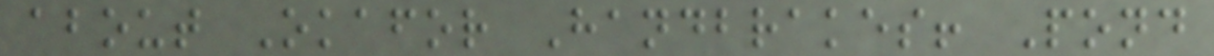about Okafor Handbrakes! Pond
